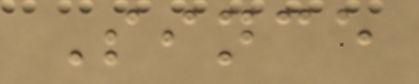Since
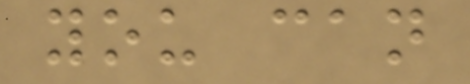you can
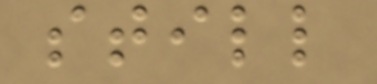still
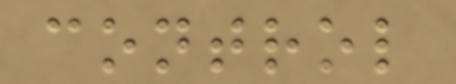control
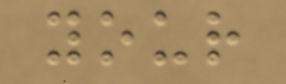your
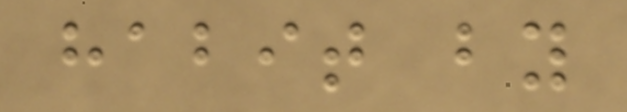habit by
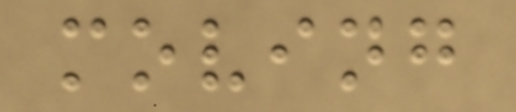moving
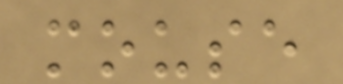mouse
